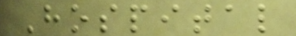Hospital
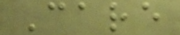Care
